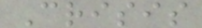Crisis
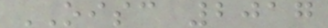OISC 2017
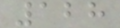128
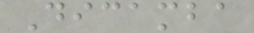Dicamba
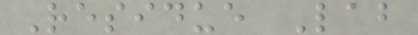Residue Lab
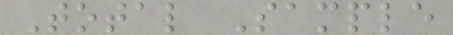Total Sample
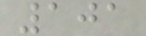101
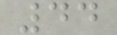44
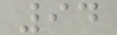94
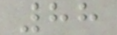88
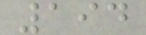194
